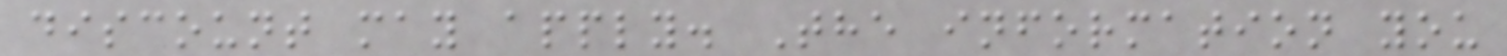discount may apply. The information you
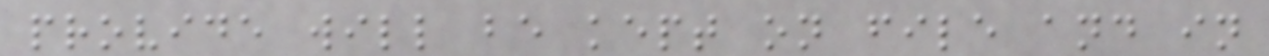provide will be kept on file and in
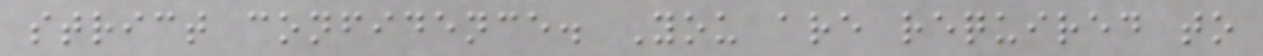strict confidence. You are required to
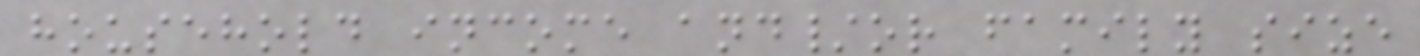household income and/or family size
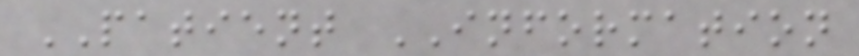PATIENT INFORMATION
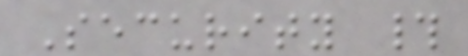Security #
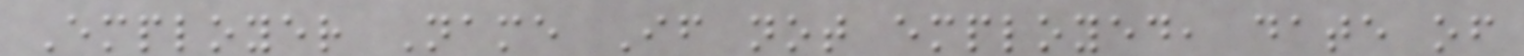Employer Name If not employed, date of
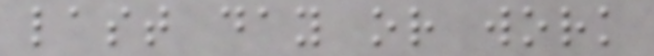last day or work
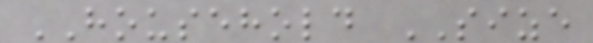HOUSEHOLD SIZE
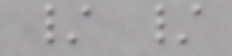/ /
